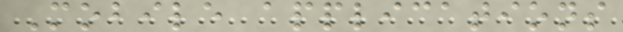Mobile applications
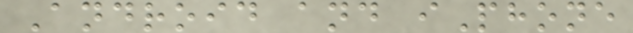Android and iPhone
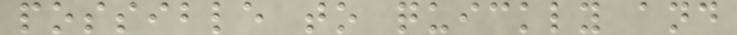possible to quickly and
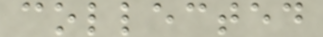collected
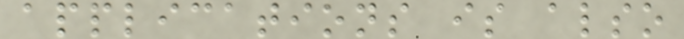applications is also
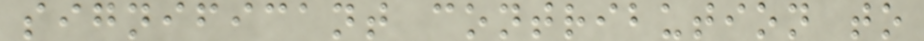significant contribution to
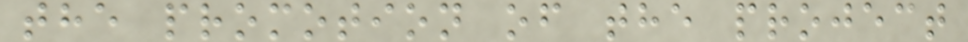the promotion of the project
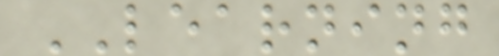LEARNING
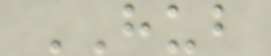HUB
